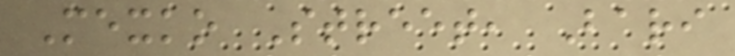Mexko Street, Bari
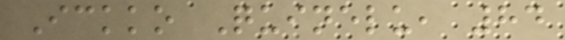Ickko Quinelu, 84
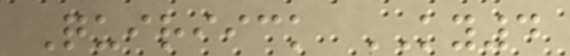Quiriick KY4
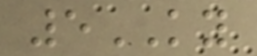5KY
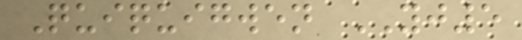Quiquigwen YJ5
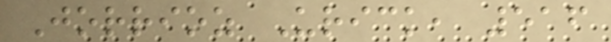Jorrioz Urick, 516
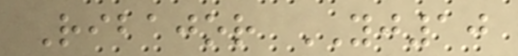Ribajor YJ10
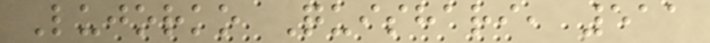Lujorko Quishari, 511
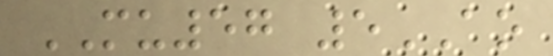MU57 5AO
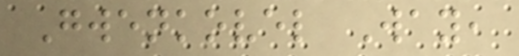Gwenkovel Way,
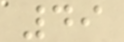49
